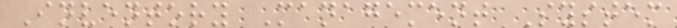Inventory Management System
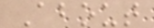About
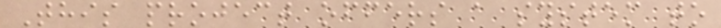This project offers a system to
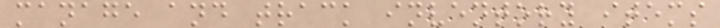manage and track inventory items
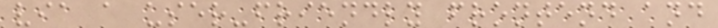via a user-friendly frontend and
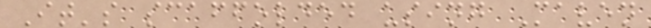It's scaffolded using Maven
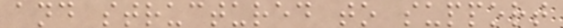and structured to support
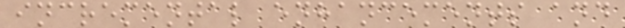incremental enhancements and
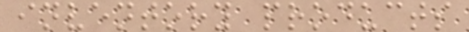inventory products
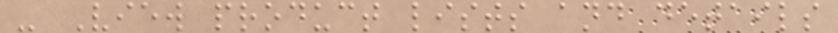- View product lists and details
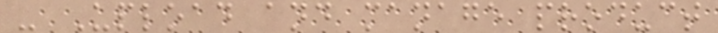- Upload and manage product
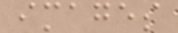images
